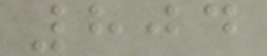804
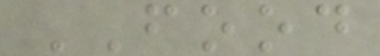FOOD
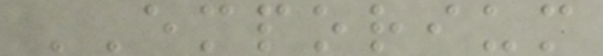EMPORIUM
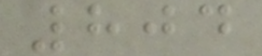804
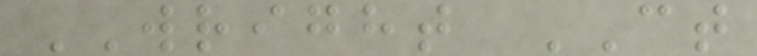WRIGHT CT
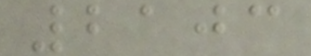2103
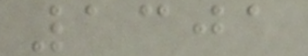1301
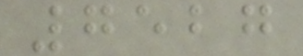7527
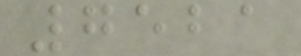7521
